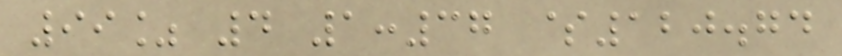99% 4 1:37 $120.74
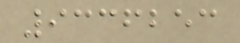9336253
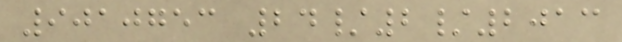9010753 24/2/2013
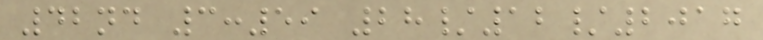42nd 3:59 28/12/2017
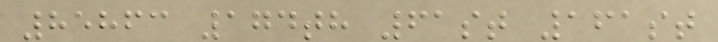85863 174th 61st 161st
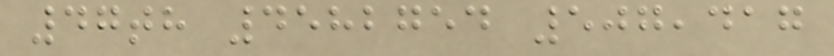47th 4582754 507,417
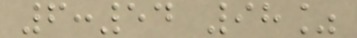6:54 98%
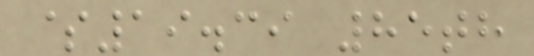$19.39 85th
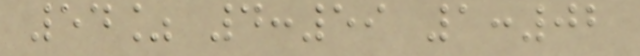54% 4:59 1:02
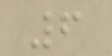6
